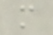m
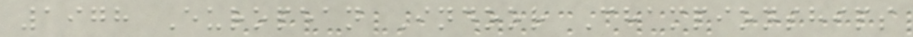1978 European Indoor Championships
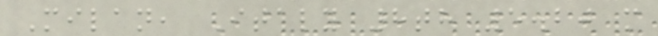Milan, Italy 8th 5.20 m
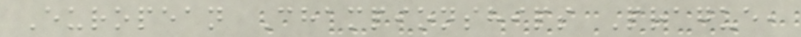European Championships Prague,
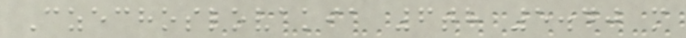Czechoslovakia 6th 5.40 m
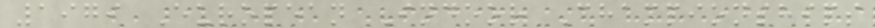1979 European Indoor Championships
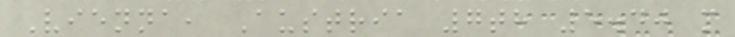Vienna, Austria 7th 5.40 m
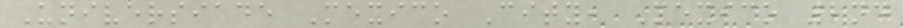Universiade Mexico City, Mexico 2nd
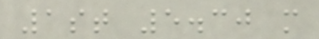1st 5.30 m
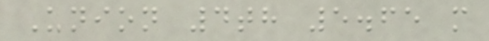Union 4th 5.65 m
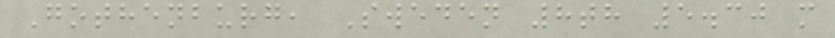Gothenburg, Sweden 8th 5.30 m
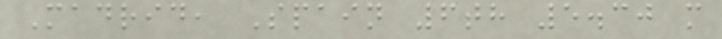Madrid, Spain 6th 5.30 m
